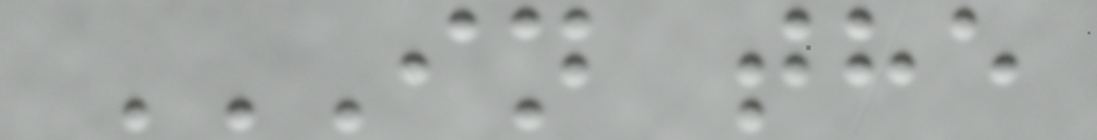IN THE
